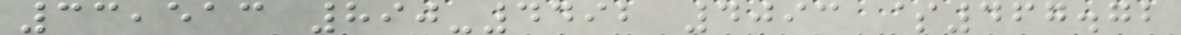33,513 890-4492 4093 $467.72
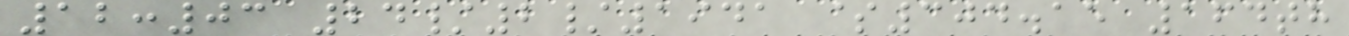12:03 24/2/1941 $304.15 164th
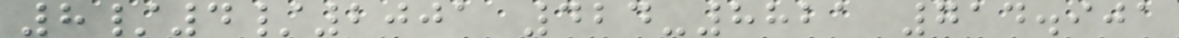8/4/2001 424-8821 714.901
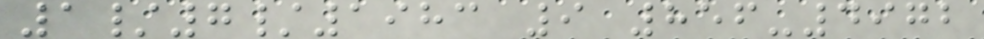1/7/1983 9 856-4972
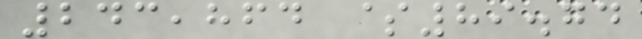243,864 $89.74
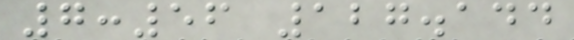7:56 127.144
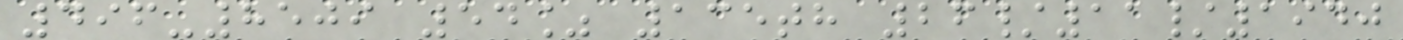496-8509 54% 135th 26/11/1940
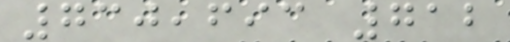730,693 712
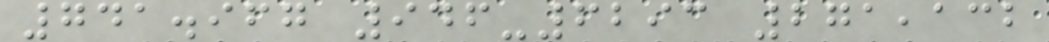741.967 946-6293 271,132
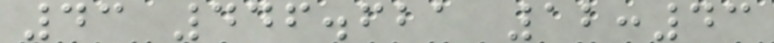43 446.621 12:43
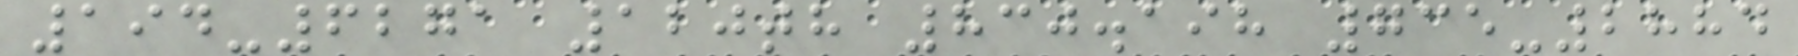194-6271 120th 830.198 735-2884
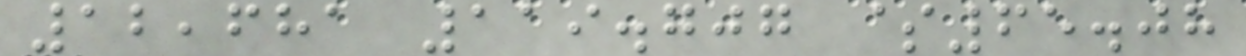12,681 119.707 $65.08
